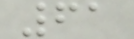61
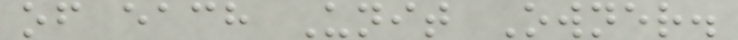of each Unit Owner.
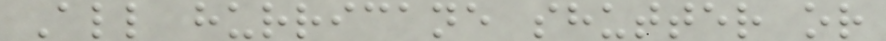All hurricane shutter or
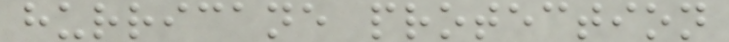hurricane protection
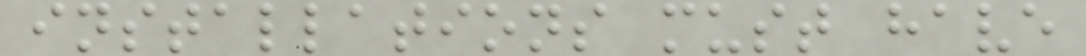installations must have
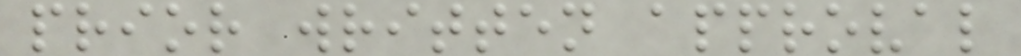prior written approval
